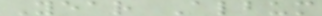Year Album
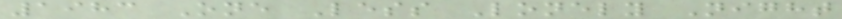1983 One Less Lonely Night
